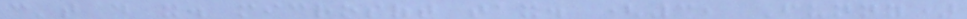can't do it. microsoft tax. (3, Funny)
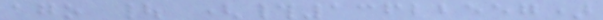ago | (#13622557)
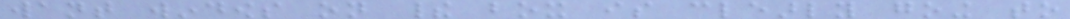want windows on their box is clearly going to
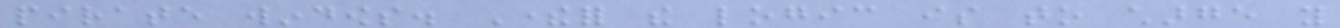pirate windows. Therefor the logic is to charge you
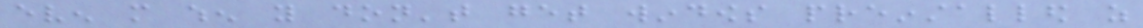even more when you don't get windows preinstalled as
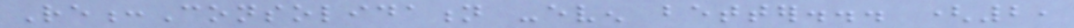Re:Consolidation -even better... (2,
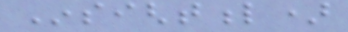Insightful)
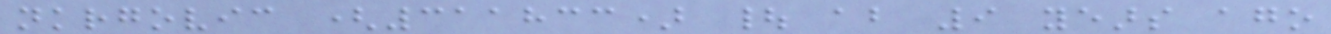nkrgovic (311833) | about 9 years ago
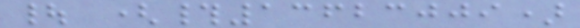| (#13623009)
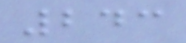243
